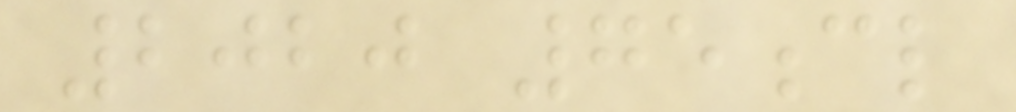2020 75cl
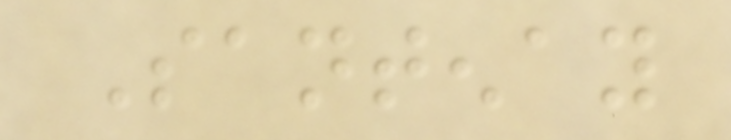Santenay
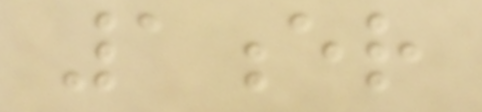1er
